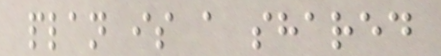plan is a shared
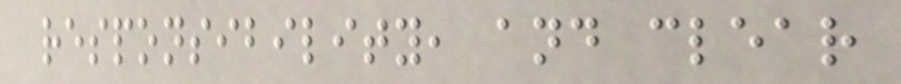responsibility, and clear
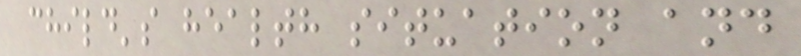child's health situation and
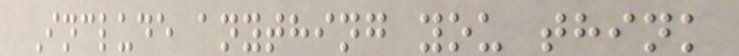Include anything you think
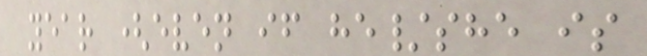year (even if he/she is
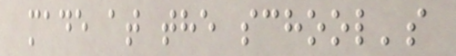made at the school's
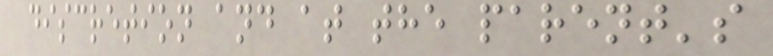discretion and at the parent's
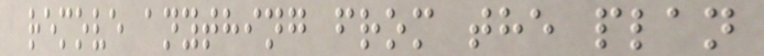remove anything from the plan
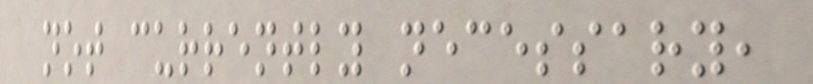not currently necessary,
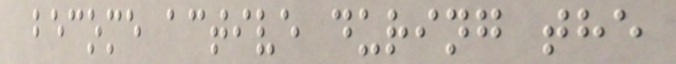become active during the
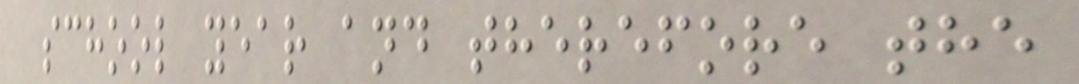school year and therefore the
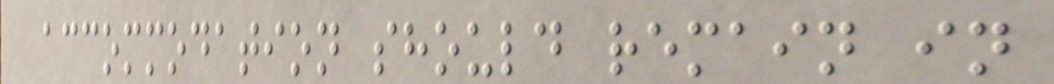accommodation should remain in
